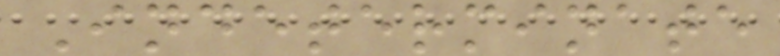Indeterminate
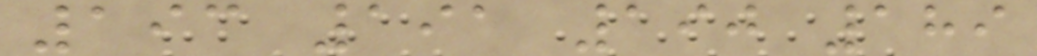193 191 190 189
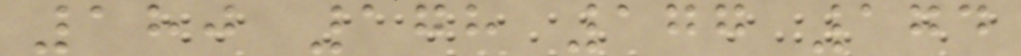180 178 177 174
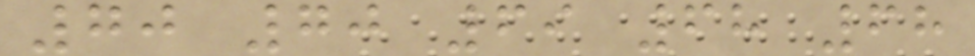70 70 69 68 68
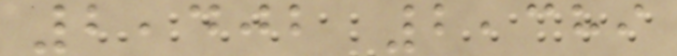2,402 2,389
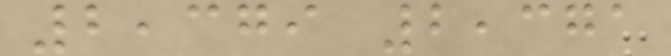2,379 2,371
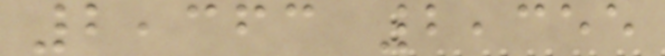2,363 2,355
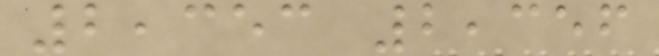2,353 2,356
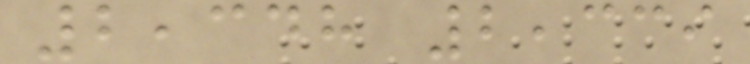2,348 2,339
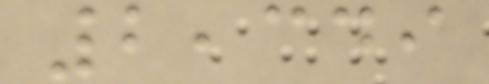2,349
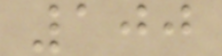100
